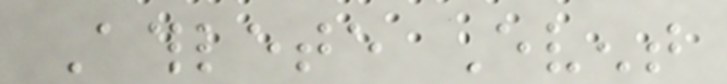Athlete Event
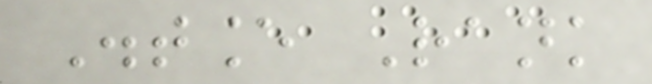Distance Rank
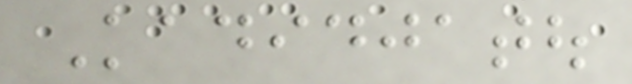Kadidjatou
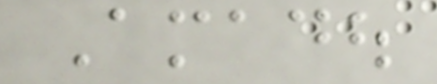Amadou
